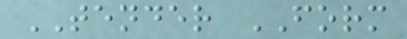TENDER FORM
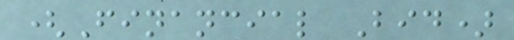(Financial Bid)
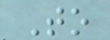To
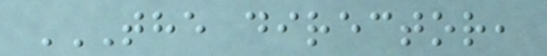THE DIRECTOR,
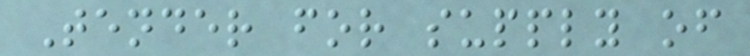Tender for supply of
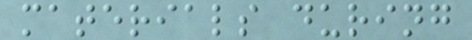materials during
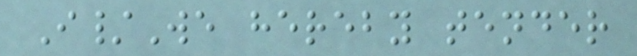I/We hereby tender
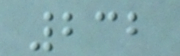232
